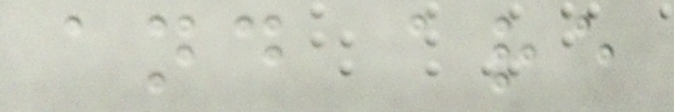and are
